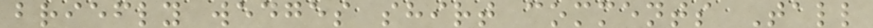briefly wedges shirt comments Tall
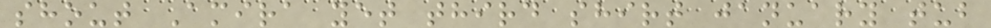shout Amira yet third shirt january tub
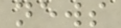news
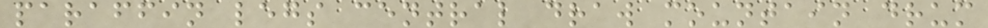paraffin legs central draw mountain drum
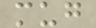mug
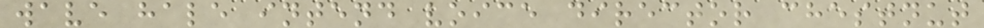wave hale intend voice director chestnut
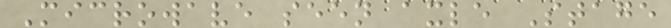Microwave seen axle Stage
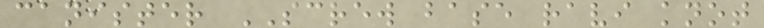canister SCREW base ravi knot
